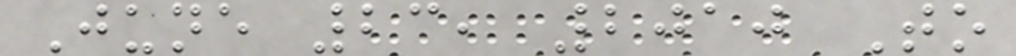June 23, 2010 To
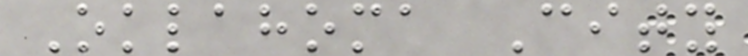Oklahoma City
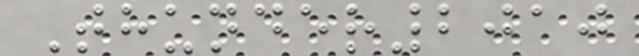Thunder2010
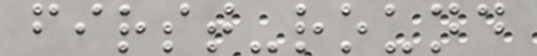first-round
